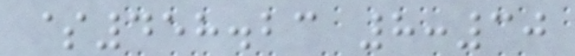$458.23 8:30
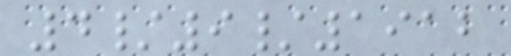4/9/1912
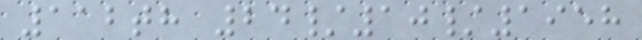112th 24/10/1958
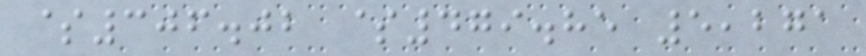$306.02 $479.85 5,271
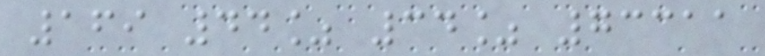169 44% 34% 73311
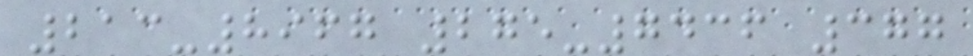213-8967 275-7436 377
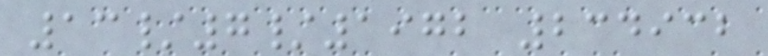13/7/1972 234932
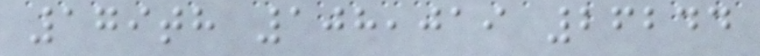179th 108,019 26244
